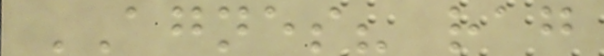AGNES? rag
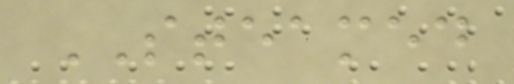STEAMED
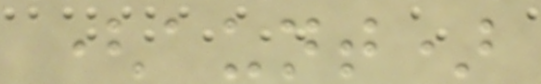(aunt)
